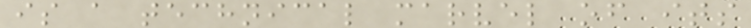is a technical marvel of its
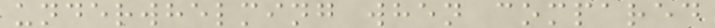underwhelming when compared
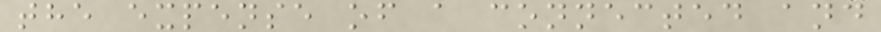the expense of a connected and
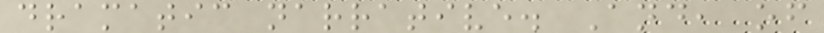dramatic narrative. And, of
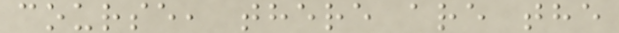course, there are the
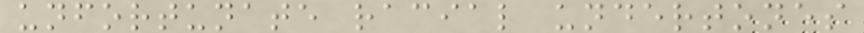unfortunate racial undertones
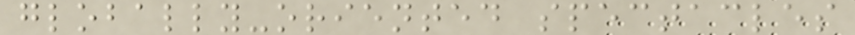globally-oriented spectacles
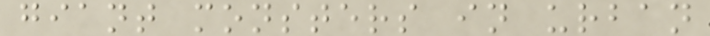giant monsters in urban
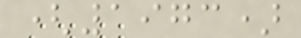(1973)
